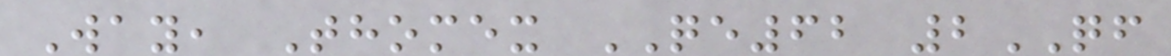Way, Thomex QE62 2QF
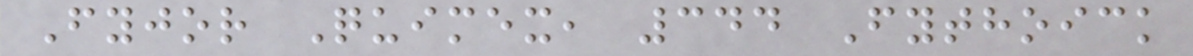Fyjor Quimex, 344 Fythoick
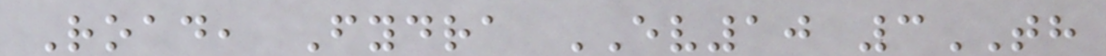Road, Fydra EV10 3TH
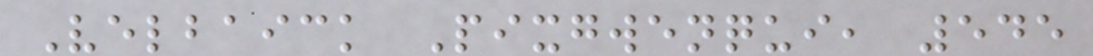Velbaick Pixgwenqui, 545
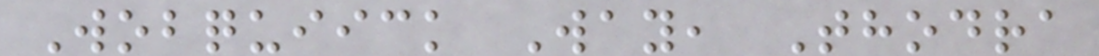Wobquiick Way, Thodra
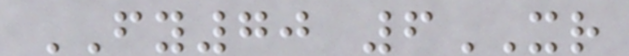FY70 6XR
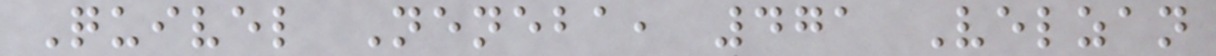Quivel Neneba, 471 Velzan
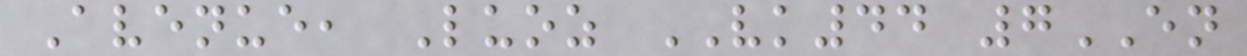Avenue, Luoz VK44 7EN
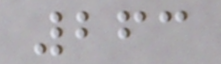263
